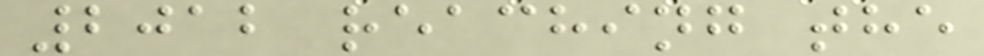2012 reaching the
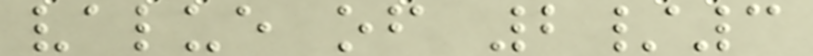value of 2/3
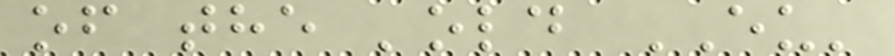of the 'old EU'
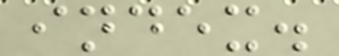index.
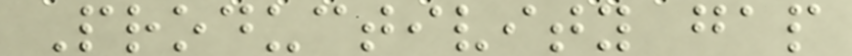Productivity gap
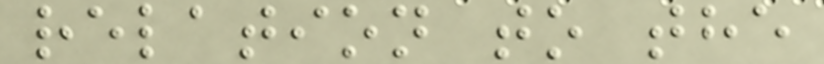relation to the
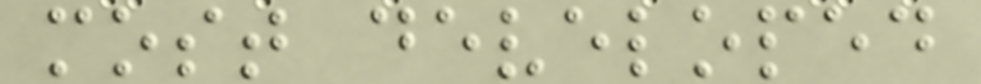most developed
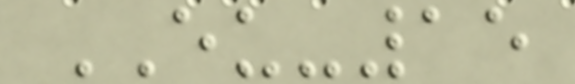EU-15
